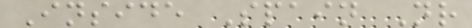Inside Spain Nr
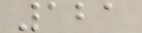121
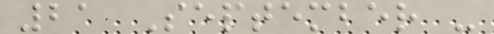21 September -
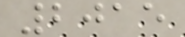2015
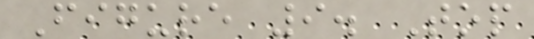Figure 9. Top
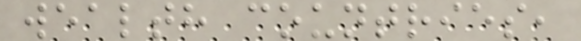wealth countries,
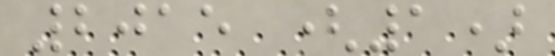2015 (1)
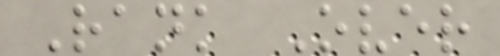Rank Over
